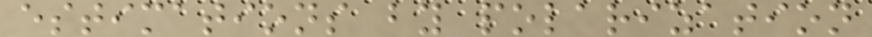estimations by polarization
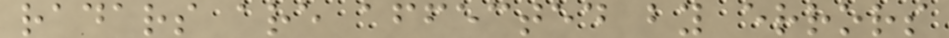radars are affected by errors
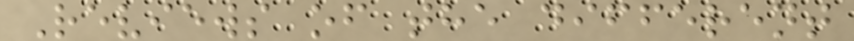Reviews of the different
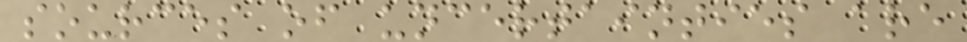sources of uncertainties are
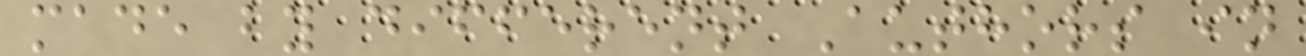made by different Authors in
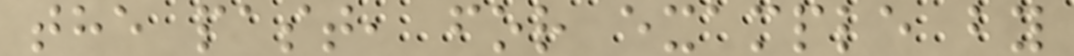the past, for example by
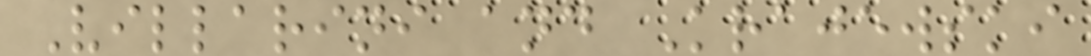Villarini and Krajewski
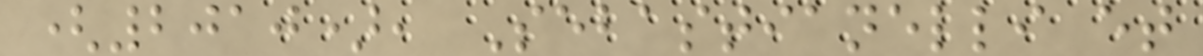(2010), Sebastianelli et
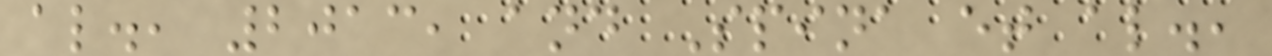al., 2013, and Spina et al.,
